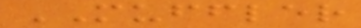MUFFLER
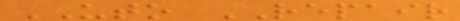UTO REPAIR
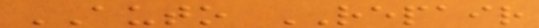AUTO REPAIR
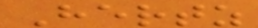Hertz
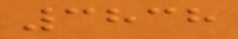3838
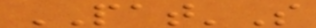PAT'S
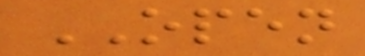OPEN
